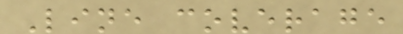Line coverage
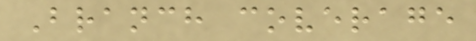Branch coverage
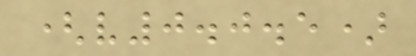(v0.0.5)
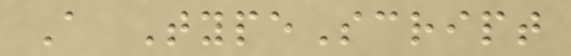A TypeScript
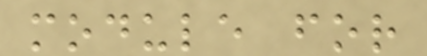module for
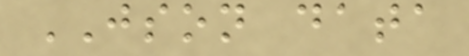JSON data
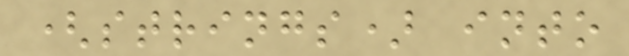(strings) into
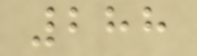288
